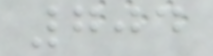704
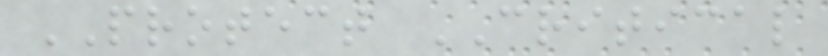PROTECT CRITICAL
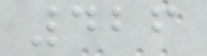426
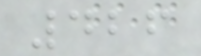426
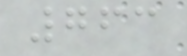763
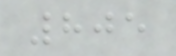805
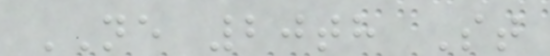NE 20th St
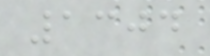1304
